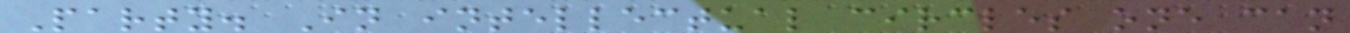Party. In intellectual circles one can
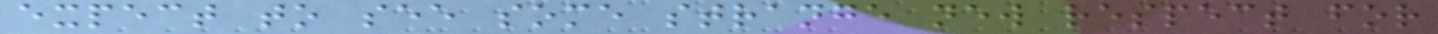expect to see some strange new respect for
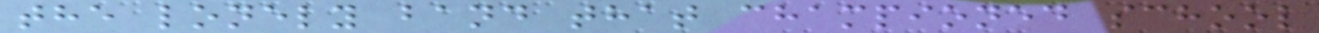the lonely band that championed school
